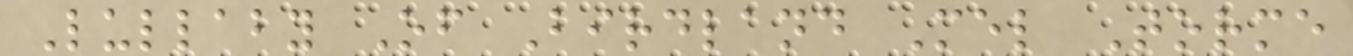Lullaby Of Birdland Mel Torme
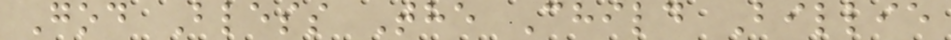God Bless The Child Billie
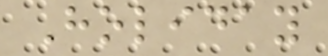Holiday
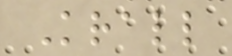Krall
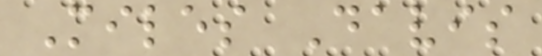Miles Davis
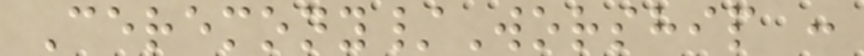Ceremony/Worship :
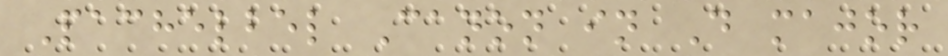Pachelbel Canon in D major
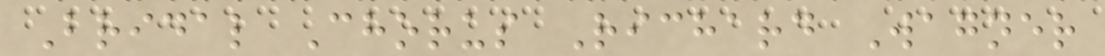Bridal Chorus Richard Wagner
